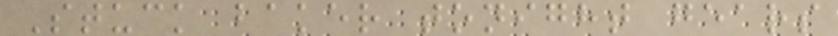Stuck baker tonight gears
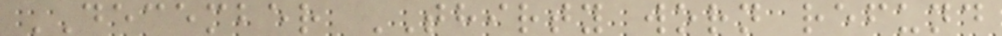DECEMBER THIRTY worn refund
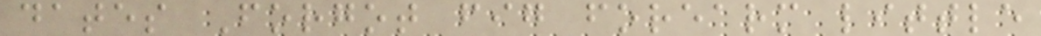dates Forgot fig forearm little
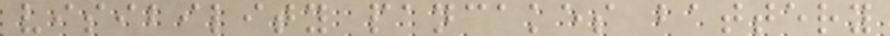visibility pancakes battery
